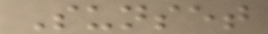Sunset
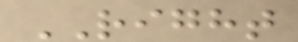RIGHT
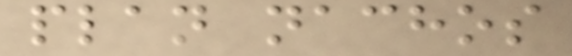plan nachos
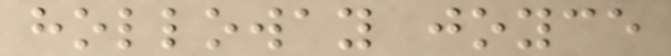holloway joyce
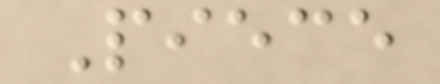Piece
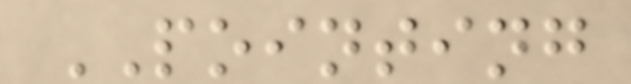POINTING
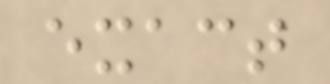exact
